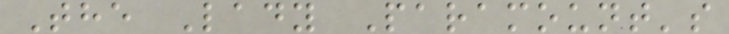The Lady Paramount's
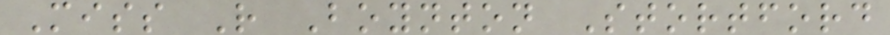Miss R Boynton Stortford
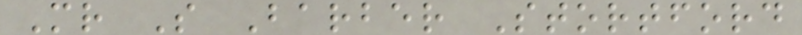Mr S Barber Stortford
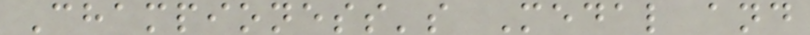Championess's Medal and
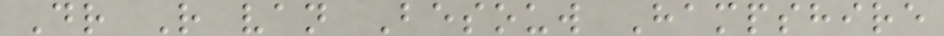Dr R van Besouw Hampshire
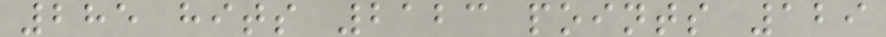285 hits 2123 points 129
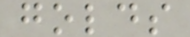golds
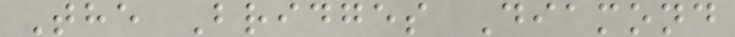The Bridges Diamond
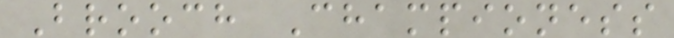Brooch Championess
